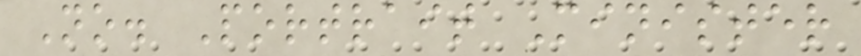No. Portrait Minister
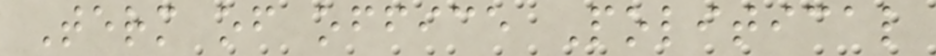Term of office Political
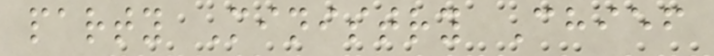party Ministry Chief
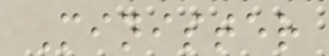Minister
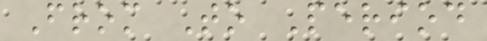From To Period
